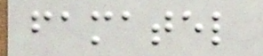famatel
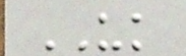UK
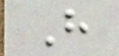H
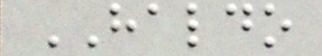HALDO
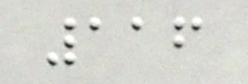116
